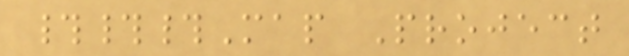###Map Project
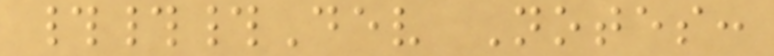###Dev Notes:
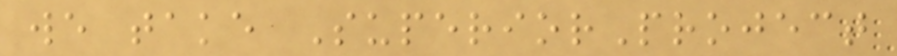we take SuperiorProject
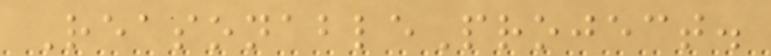ReasonableProject.
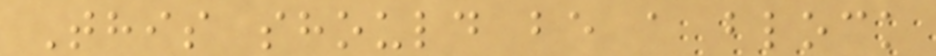This should be a block
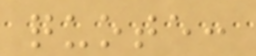quote:
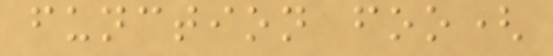function foo(
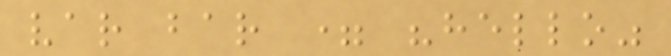var bar = "hello"
